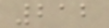212
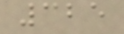325
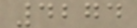4274
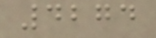4274
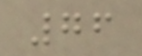76
